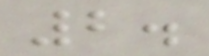2.
